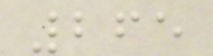265
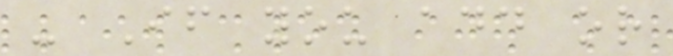- If you add or
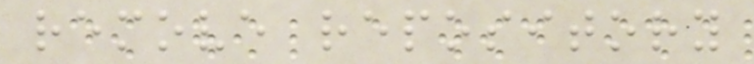remove repository
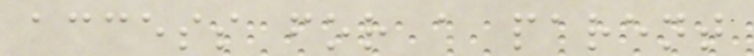access for a parent
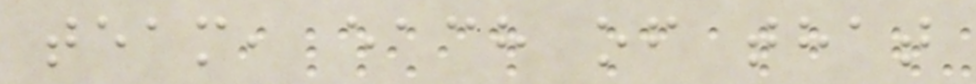team, each of that
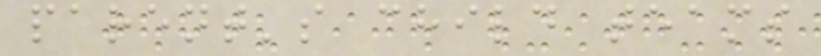parent's child teams
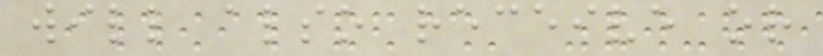will also receive or
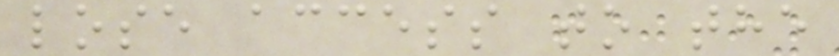lose access to the
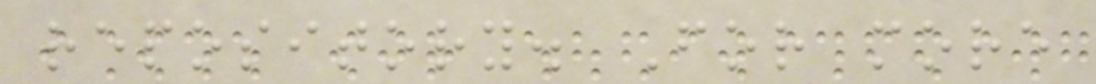repository. For more
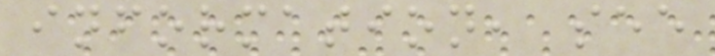information, see
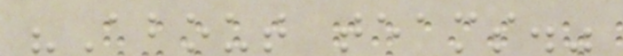"About teams."
